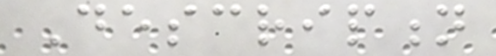Description
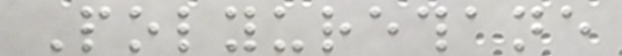Polyurethane
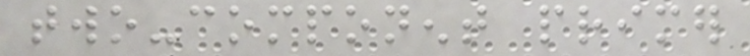two-component primer
